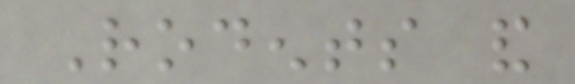Rodents and
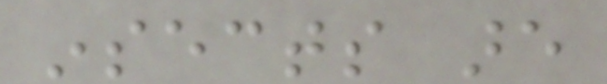insects are
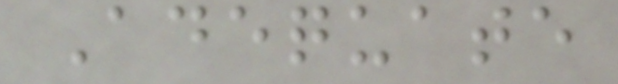Adequate
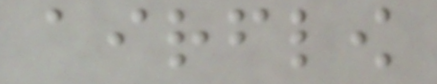airflow
